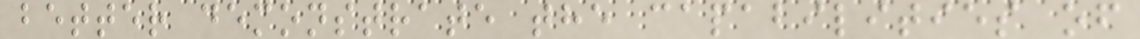better demonstrate the capabilities of
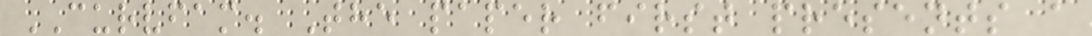CURVFAM. The paper first presents a
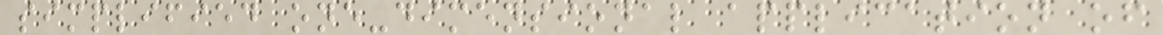simplified one-dimensional application of
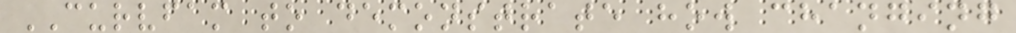CURVFAM to demonstrate how changing
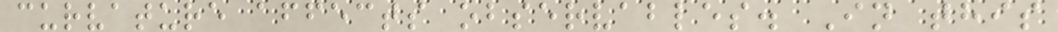curvature affects observables. In this
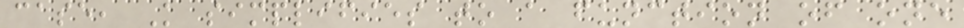case, K simplifies to a function of one
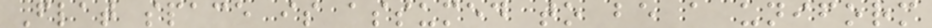Flat space is assumed to be a uniform
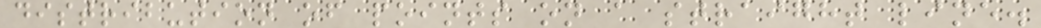distribution of points on a straight line.
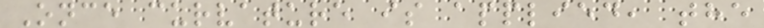Once curvature is applied, the
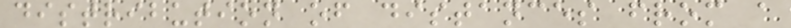distribution of distances from a
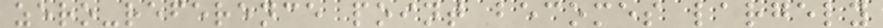zero-reference point becomes largely
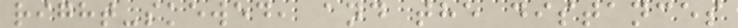right-skewed, and the distances
